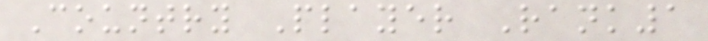Country Player Rank1
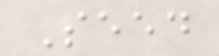Seed
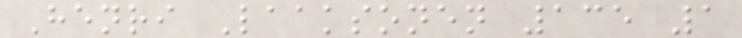Henri Laaksonen 135 1
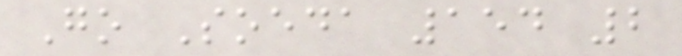Go Soeda 154 2
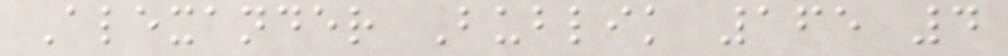Alexander Bublik 165 4
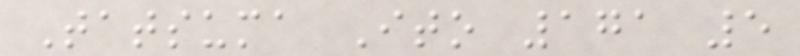Tatsuma Ito 171 5
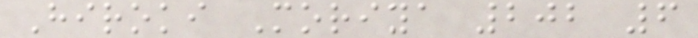Hiroki Moriya 202 6
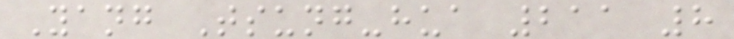Yang Tsung-hua 211 8
